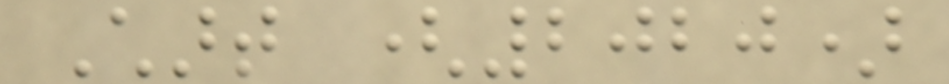Chart (2020)
